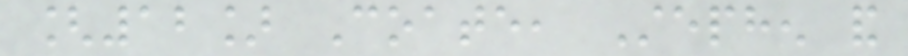[12] Coate, Stephen and
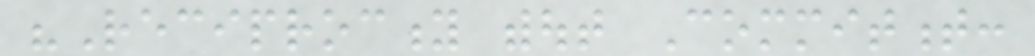"Reciprocity without Commitment:
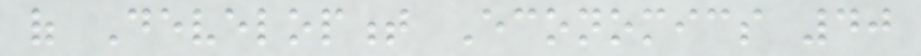of Development Economics 40
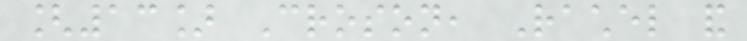[13] Croson, Rachel and
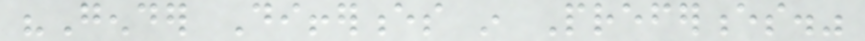"Gender Differences in Preferences."
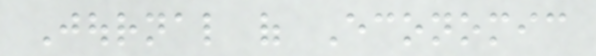Journal of Economic
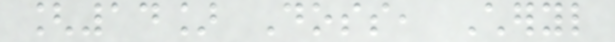[14] Doss, Cheryl
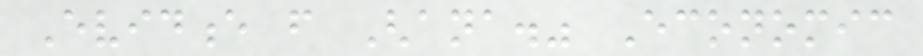Evidence from Ghana." Economic
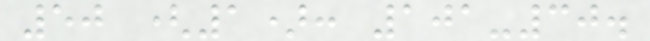50 (1): 101-30.
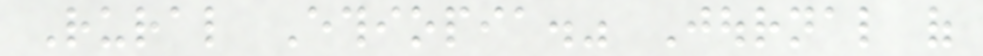Rural Ethiopia." Journal of
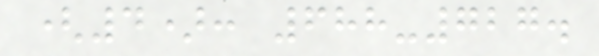(4): 688-727.
